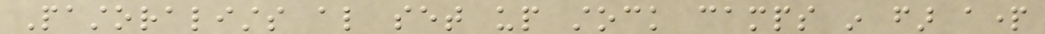Pastoralists also set up stock camps in far apart
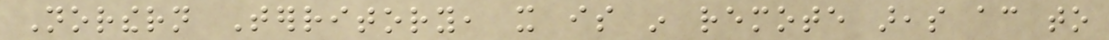Northern Territory, it is in remote areas according to
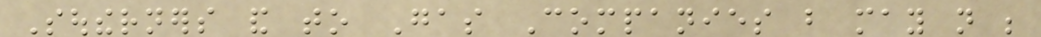Southerners and to Gas Companies but may not be
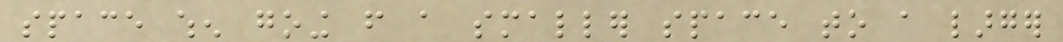space when going from a smaller space to a larger
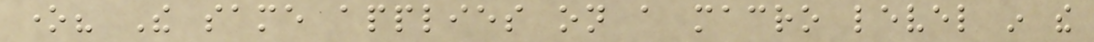one? The same applies on a macro level in the
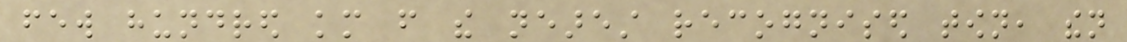few hundred km from the nearest recognised town, then
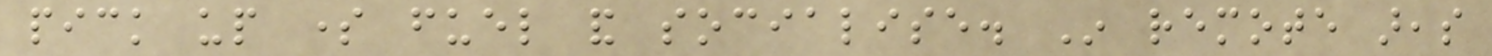pick up some fuel and socialise. In remote areas
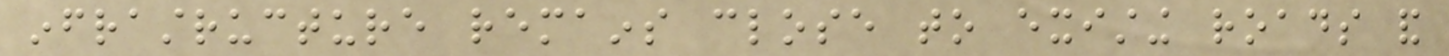infrastructure remains close to existing roads and
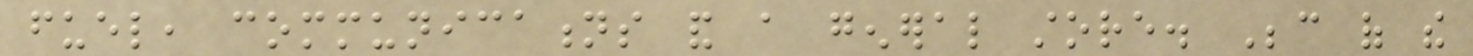fuel, communications and a general store. Because of the
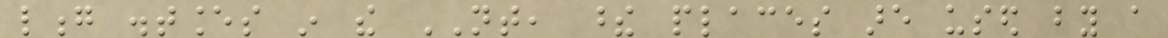long distances in the NT, these places are used by a
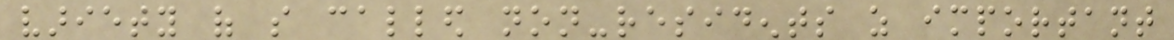variety of so called non-residents as important
